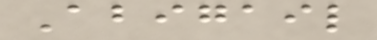Abigail
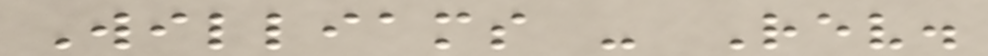Williams - Rev.
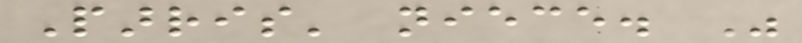Parris' niece. Was
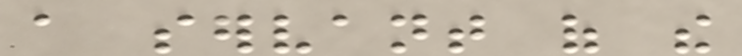a servant of the
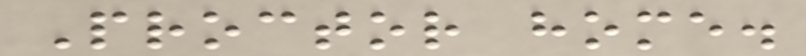Proctor home.
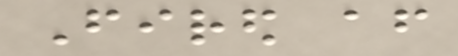Fired after
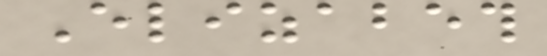Elizabeth
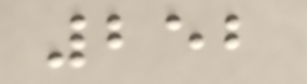252
